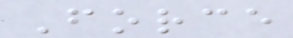Force
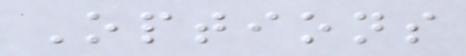Options
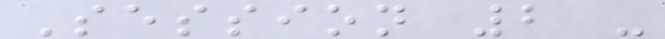Session 2 -
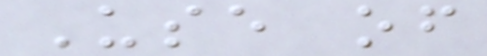Use of
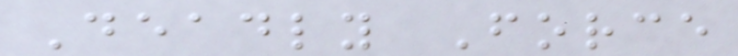Deadly Force
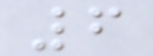6
